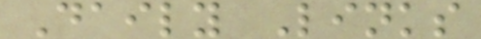Daily Links
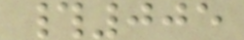#005
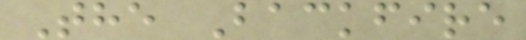The Backfire
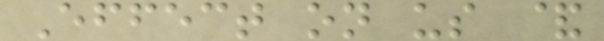Effect on us &
